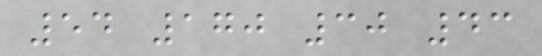54 170 30 43
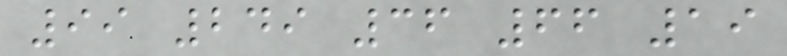99 249 36 66 19
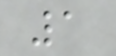1
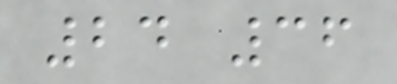24 36
